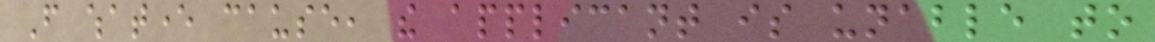From whatever cause, the applicant is unable to
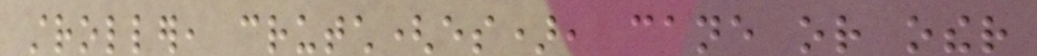stroller, crutch(es), cane or other
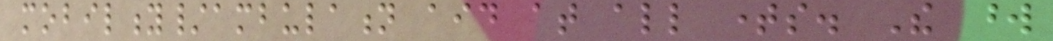mobility/ambulation aid at all times. The word
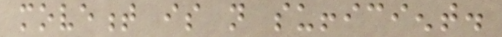movement is not sufficient.
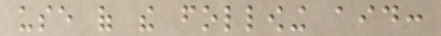use of the following aid:
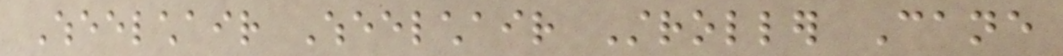Wheelchair Wheelchair Stroller Cane
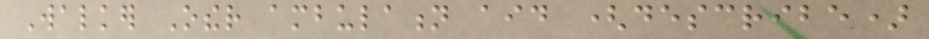Walker Other ambulation aid (describe)
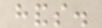hands.
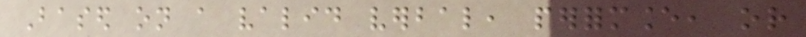Based on a valid verbal, performance, or
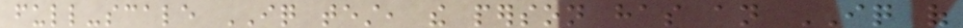full-scale IQ test, the person has an IQ of
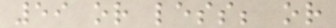59 or less; or
